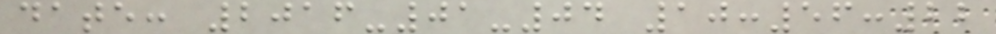date: 2016-01-04 10:56:22
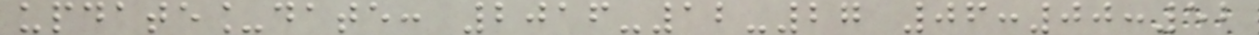update_date: 2016-12-27 06:00:52
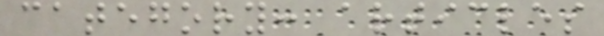category: articles
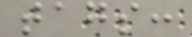tags:
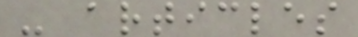- articles
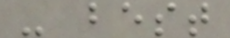- best
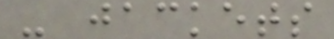- jackets
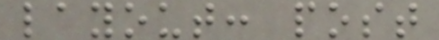layout: post
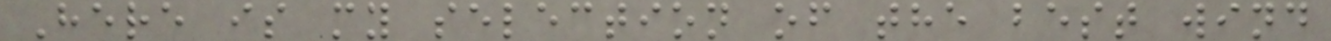Here is my selection of the best wind
